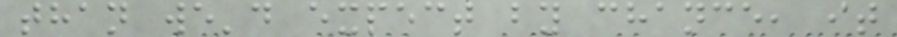than we'd expect by chance, it
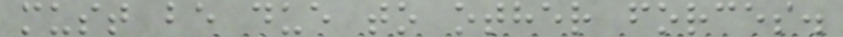must be due to other forces.
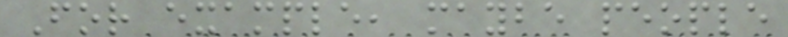For example, maybe people
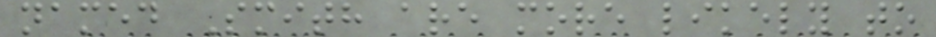named Smith are more likely to
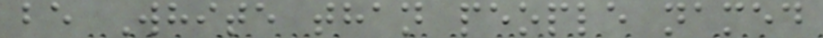be White than people named
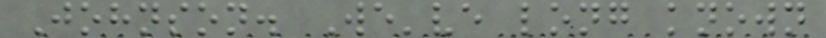Johnson. We've long known
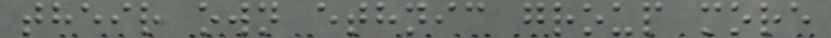their own ethnic group more
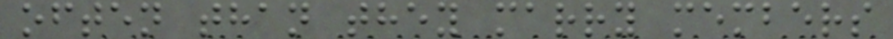often than they marry members
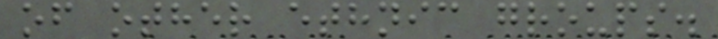of other ethnic groups.
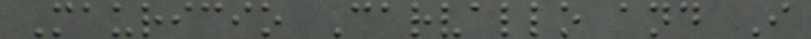Mauricio Carvallo and I
